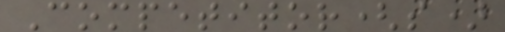Competitor(s)
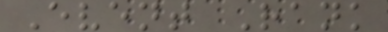Event Rank
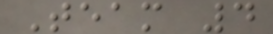Team 4
